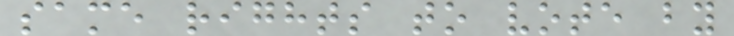same rights to vote by
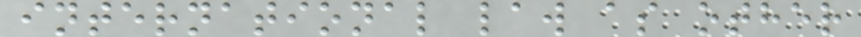international law as other
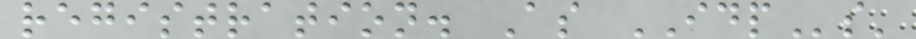registration. As IDPs'
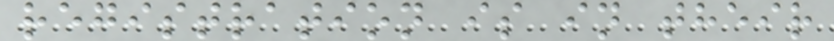registration is in their
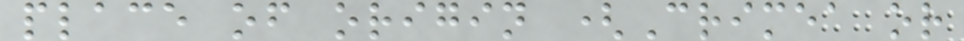place of origin (Crimea or
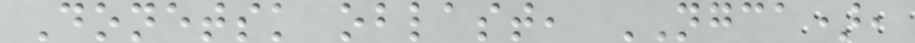Donetsk oblast, NGCA),
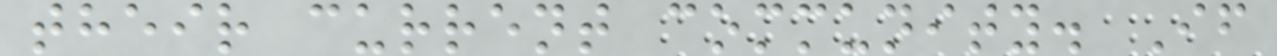their current community. If
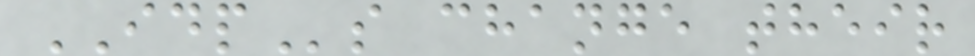IDPs change their
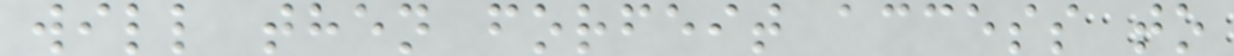will then forfeit access to
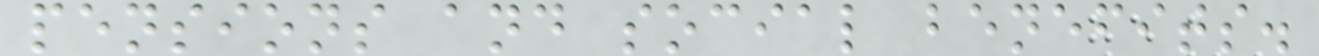pensions and social benefits.
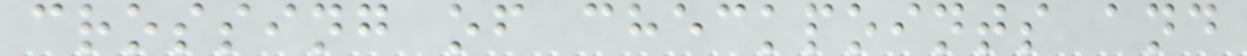crossing of checkpoints and
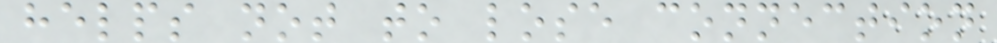helps not to lose connection
